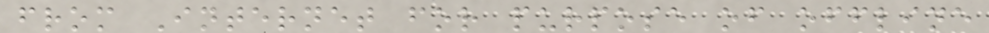from Internet for purpose of offline
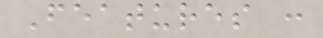Features :
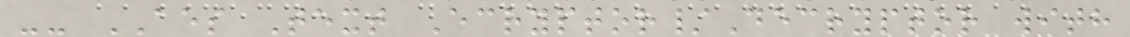-- AES Text Ecryptor/Decryptor with
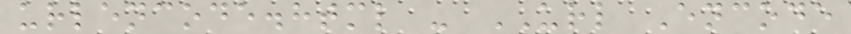urlencode.html - URL Encode
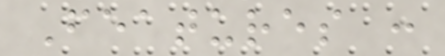Features :
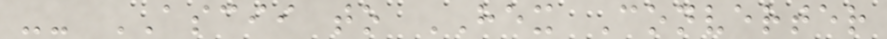-- ASCII to HEX Converter
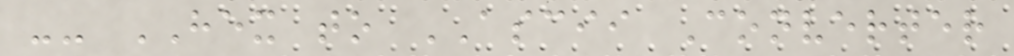-- HEX to ASCII Converter
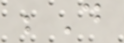;D
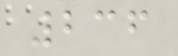236
